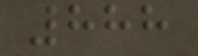888
